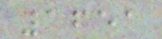1651
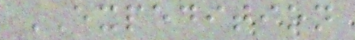EXPEDITION
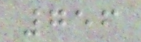756
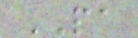PA
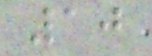10
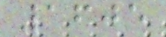1605
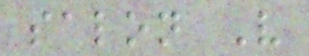salon V
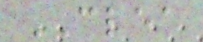CLEA
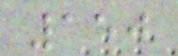150
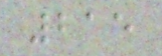215
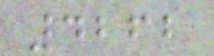4262
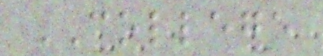COLLEGE
